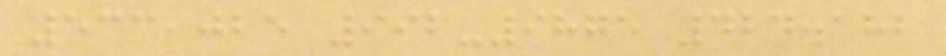533,025 992-9875 424.182
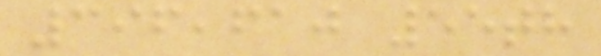396,610 55th
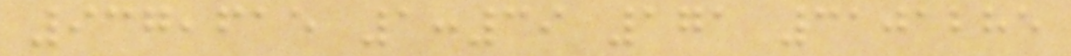937,615 1:39 171 3101285
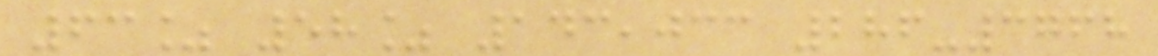63% 58% 143,033 286-3768
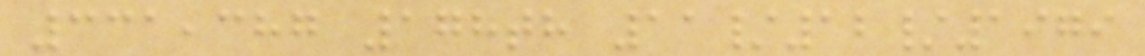331,387 178th 11/12/1979
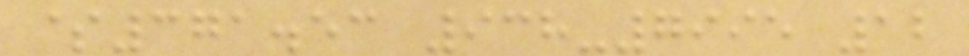$371.53 938-7995 12
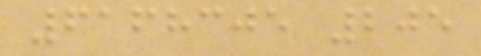6168305 205
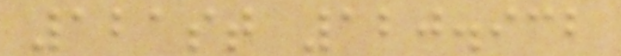121st 120.932
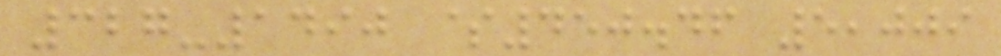327-1490 $450.46 5,009
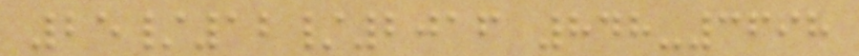25/12/2016 848-3698
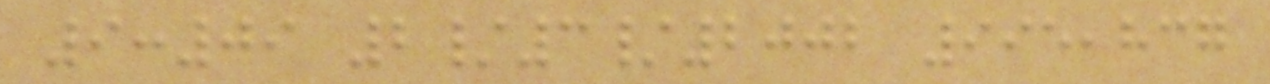9:09 2/3/2002 995,837
